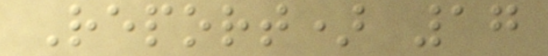Report) 17
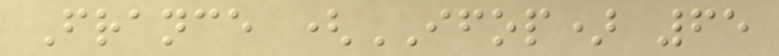France (IFOP) 65
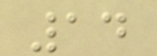14
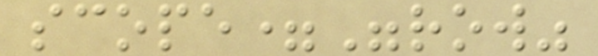scope="row"
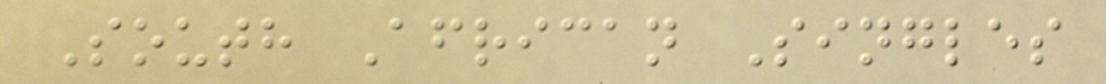South African Singles
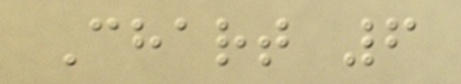Chart 6
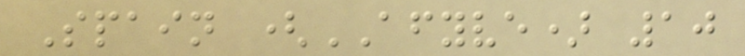Spain (AFYVE) 10
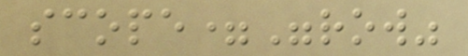scope="row"
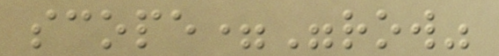scope="row"
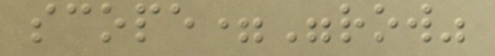scope="row"
